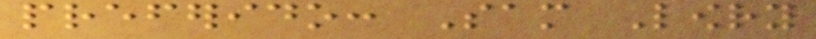preferido: Sam Lowry
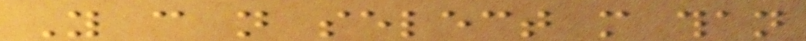You can not select more than
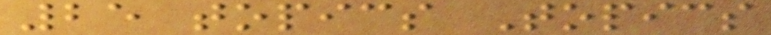25 topics Topics
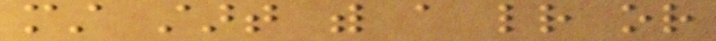must start with a letter or
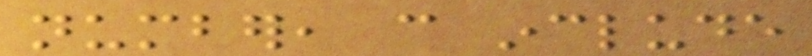number, can include
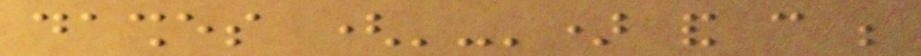dashes ('-') and can be
